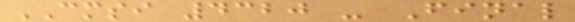CMSI 4320 - Final
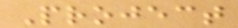Project
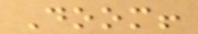Doom!
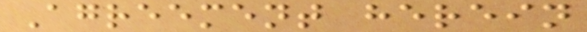Agreement herein
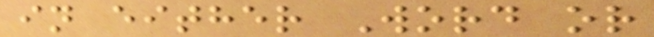in either Word or
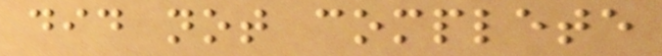did not complete
